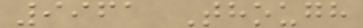9961 Though
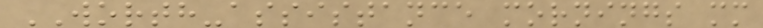WORTH-assistance mornings mm
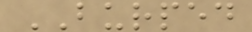BURPED
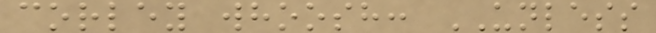corley whoosh: UNLESS
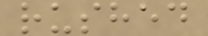rushed
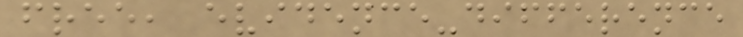free, evidence-difference
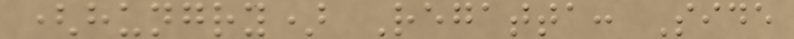(hungry) Regatta: Side
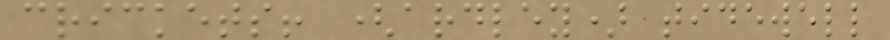crickets! (ardley) tidewell
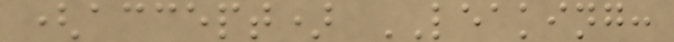(accept) LEAKING:
